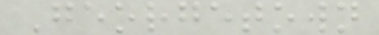Georgetown
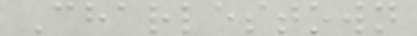Charlestown
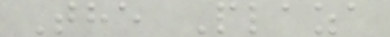The Plaza
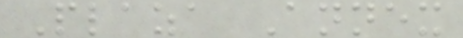Plaza Annex
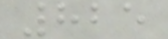825
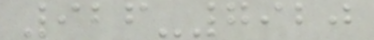926-7920
